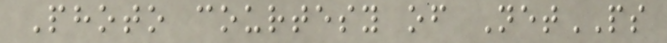Photo courtesy of NetPS
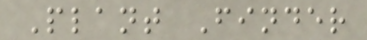Plant Finder
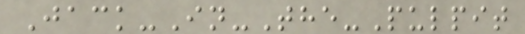Jack-In-The-Pulpit
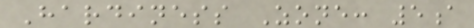Hardiness Zone: 5a
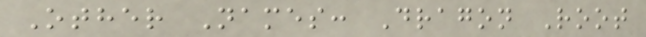Other Names: Dragon Root
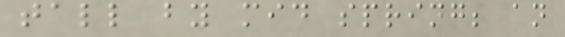tall by mid spring; an
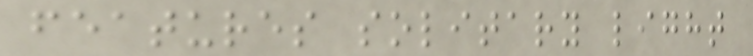features solitary light
